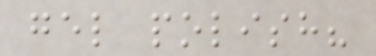gel polish?
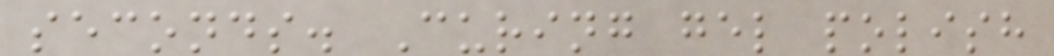seconds. Curing gel polish
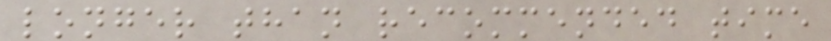longer than recommended time
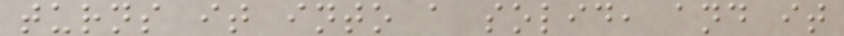turns it into a solid, and it
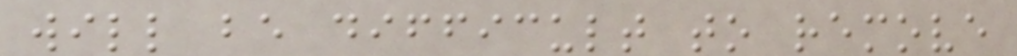will be difficult to remove
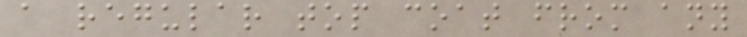a regular top coat from any
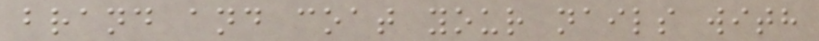brand and coat your nails with
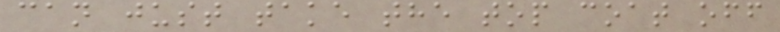can just take the top coat off
